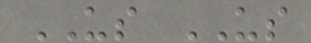US US
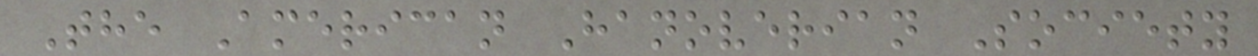The American Hanoverian Society
